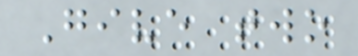Give two
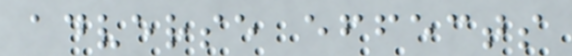adverse effects
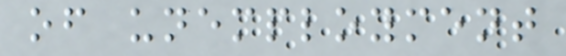of unemployment
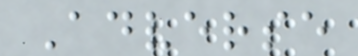Adverse
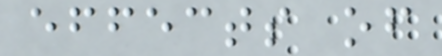effects of
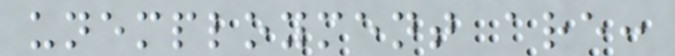unemployment are:
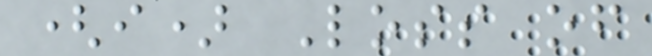(i) Loss of
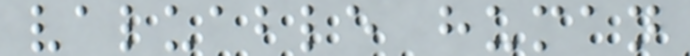valuable human
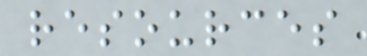resources
